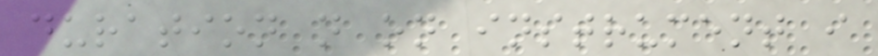duration n on instrument i
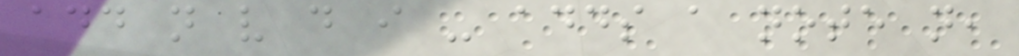add n v d i - adds a note n,
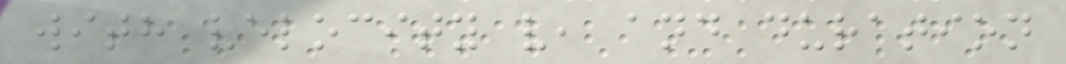with velocity v, and duration
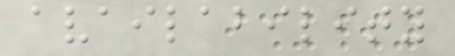availability
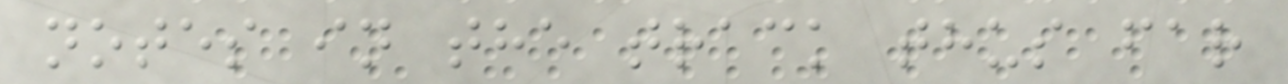notes in the track thus far
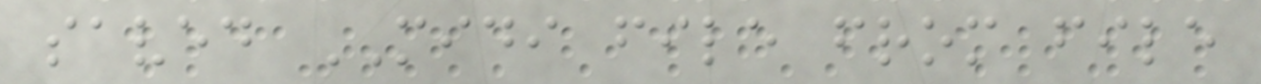saved MIDI file from file
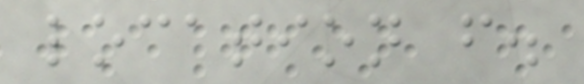location f.
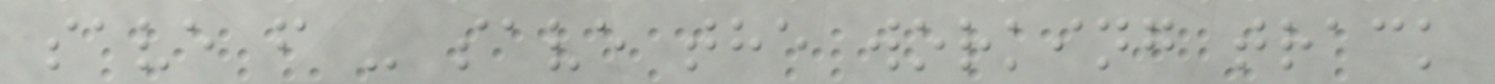save f - save the working track
